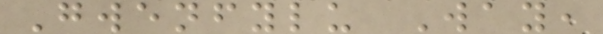Gwenfylu Way,
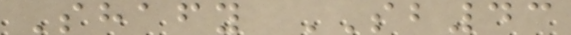Shafy SB43
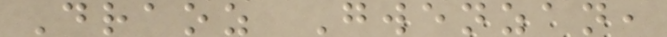Draoz Gwenzan,
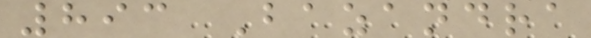893 Bazandra
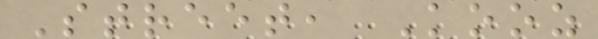Street, Kooz
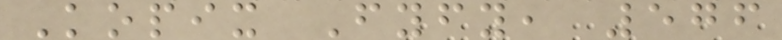Kopix Fyfy, 576
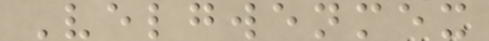Velgwenmex
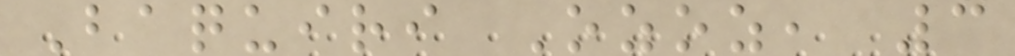Baquiri Ozoz, 3
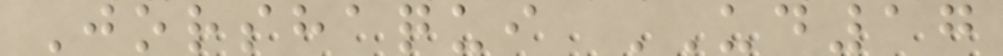Jorshaqui UD17
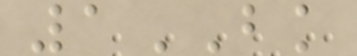1BK
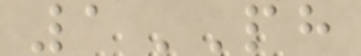1PH
